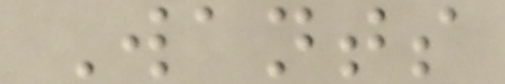Wants
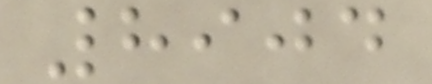8904
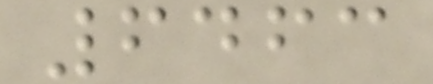6463
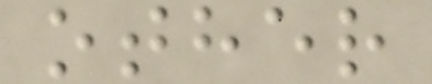other
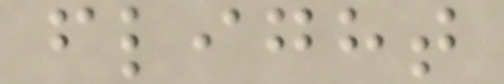flight
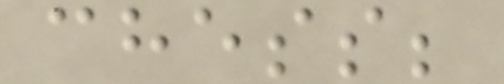chess;
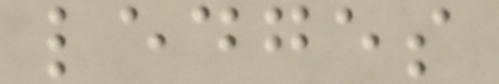ledges
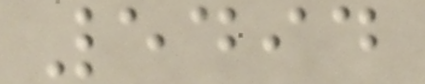5494
